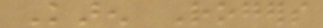Karen Rogers
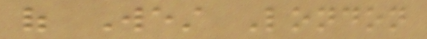of West London
